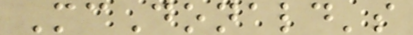McDonald's
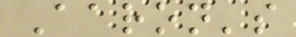Aaron's
